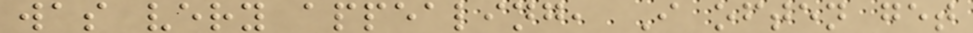was very appealing, I often get
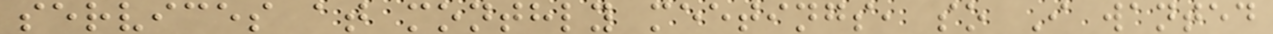services at monthly meetings, so I wanted
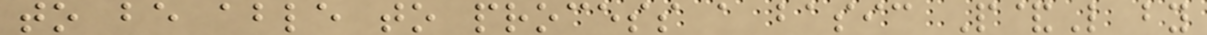to be able to process a basic P&L by
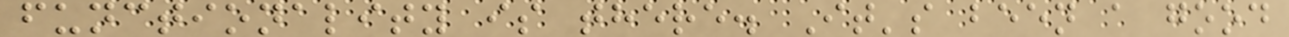functionality is there. It's been a good
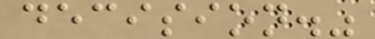decision."
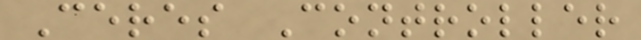Ceres Controller
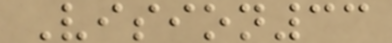Vision33
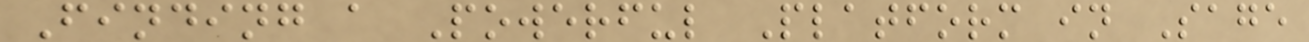Finding a Powerful Platform in Sage
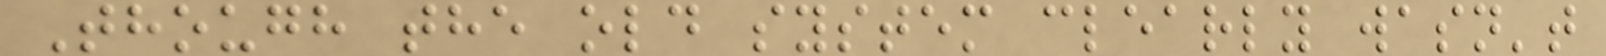Though the old system clearly wasn't
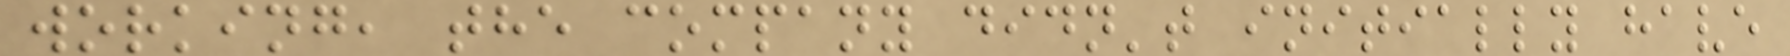working, the company didn't initially have
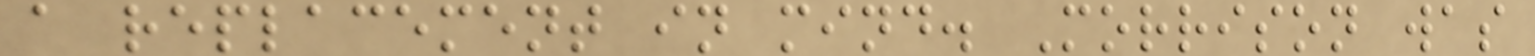a replacement in mind. Morrison was
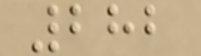282
